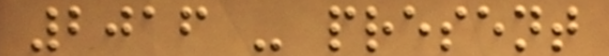2016 - present
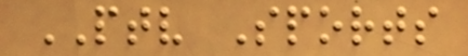PTV Sports
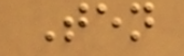Ten
